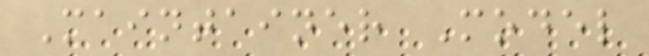Maintainer Model
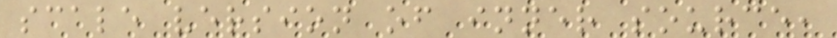scale version of inner source,
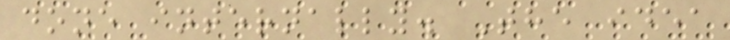done internally. The idea
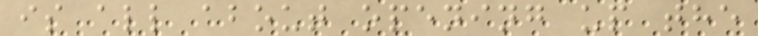is all about opening up the
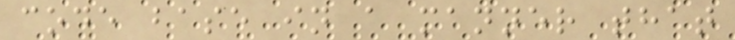code base in a manner that
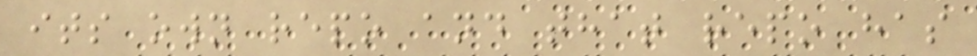its own repo and that repo has
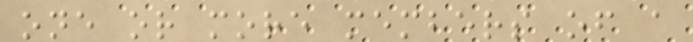one or more members of a
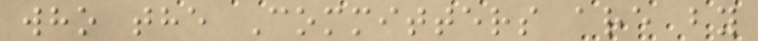who the Committers are by
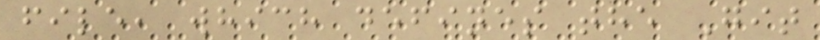file, which defines the Git
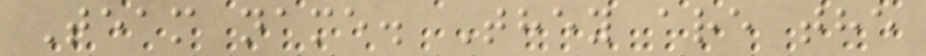Team name. They are the
